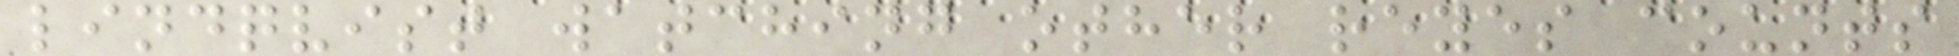lindqvist watching other reyes counts
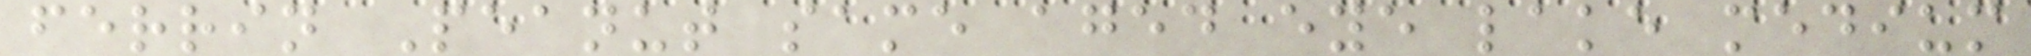ferrin Peanut same aged eye lake medium
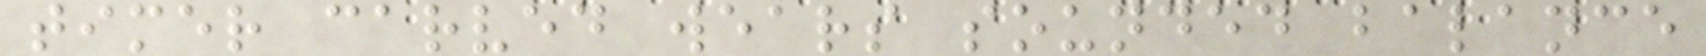timer carved wears sounded balance
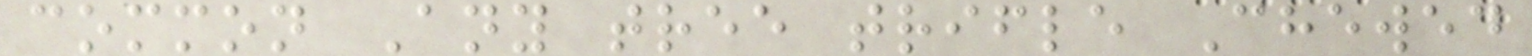common Any tree trifle Chewed
